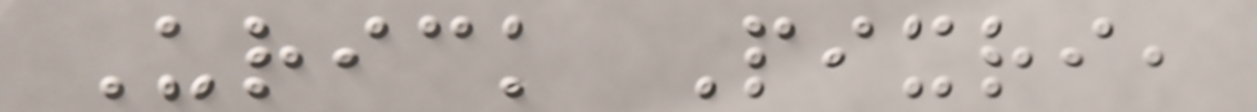Urick Pixri,
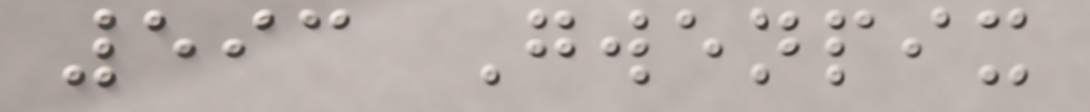593 Gwenpix
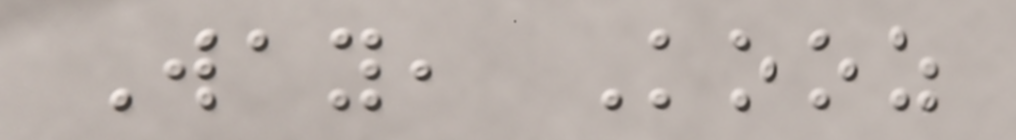Way, Kooz
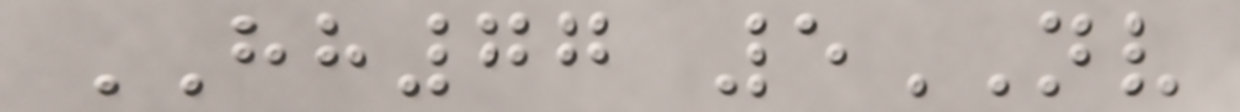HH77 5NV
